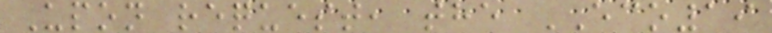Upon request, the ECO19
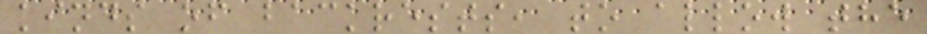kinds of backrests, to allow the
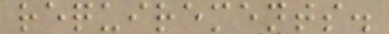requirements.
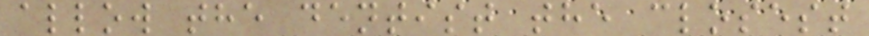allow the dentist the closest
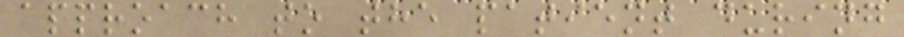approach to the patient during
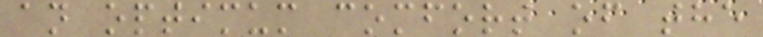an optimum comfort of the
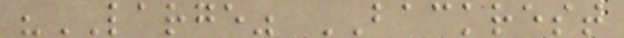"LARGE" BACKREST
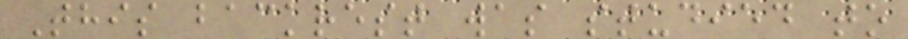This backrest was studied to
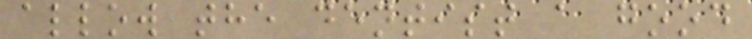allow the dentist a good
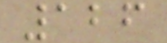126
